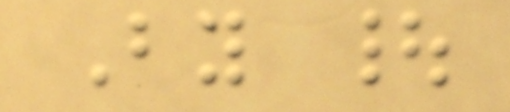By |
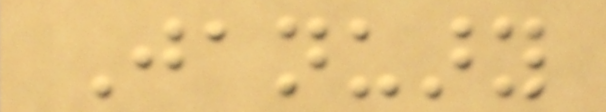January
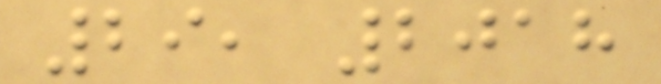29, 2018
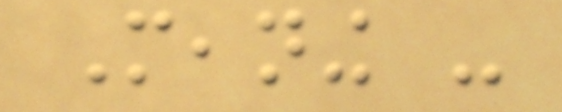Meaning -
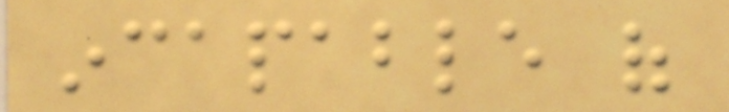incapable of
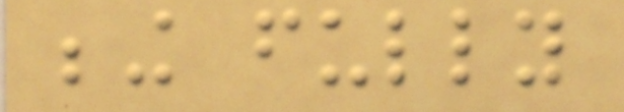being fully
